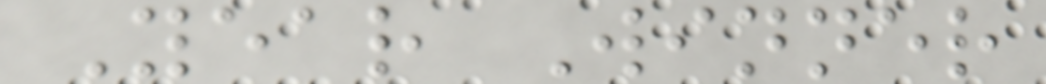Year Winner
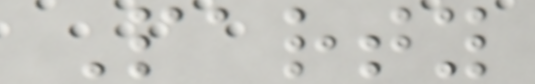Party
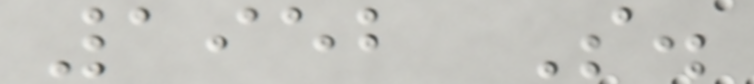1952 S.
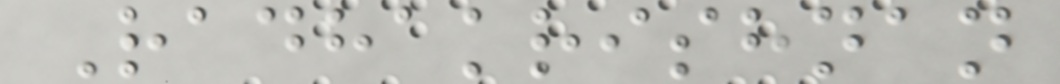Radhakrishnan
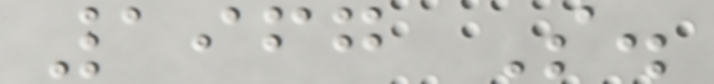1967 S.
